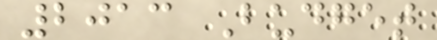2013 Budget
